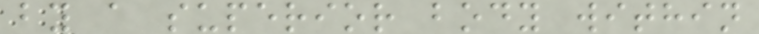by a superior body within
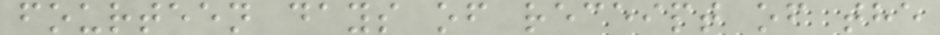fourteen days of receipt of the
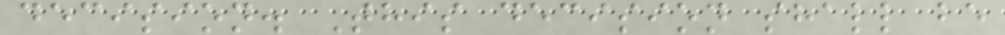decision. This decision shall be
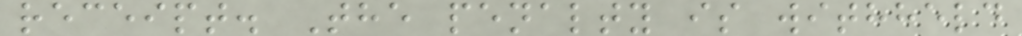receipt. The penalty is withheld
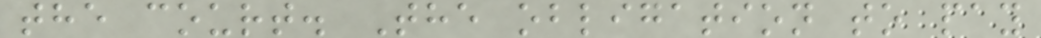the court. The obligation to pay
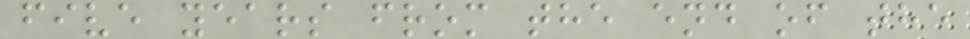five years from the end of the
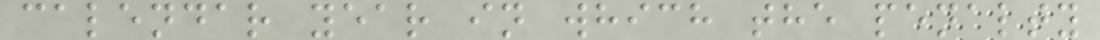calendar year in which the penalty
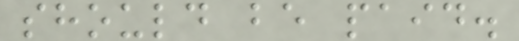should be paid.
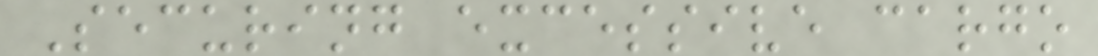Securing excessive cargo
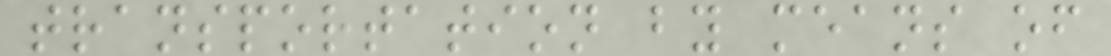transportation by means of
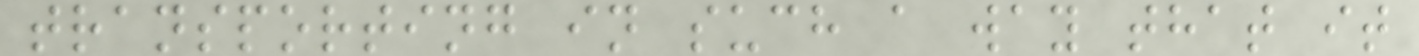transporting in such a way that it
